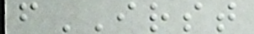fIRST
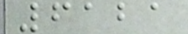6121
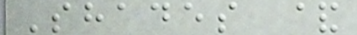Shades &
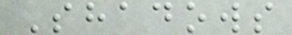Shadows
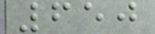650
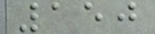150
